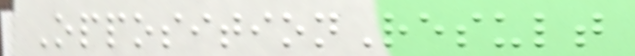OppositionResult
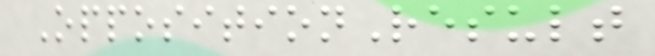OppositionResult
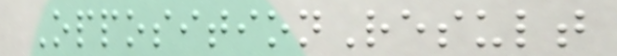OppositionResult
